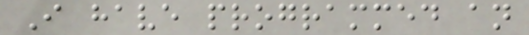I have programmed an
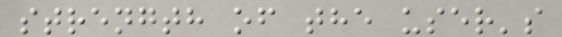strength of the user's
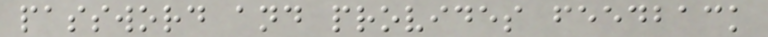password and provides feedback
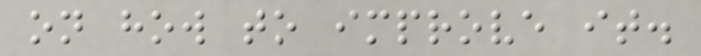on how to improve it.
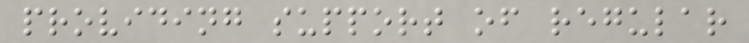providing support of regular
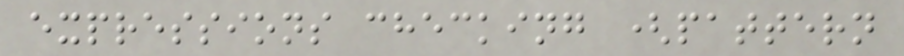expressions checking (pattern
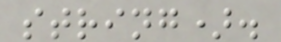string).
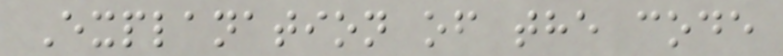Explanation of the code
